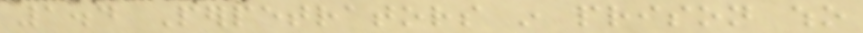1.4 Perpetrators in prison who
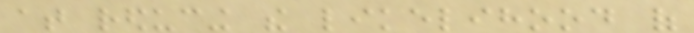at reducing the likelihood of
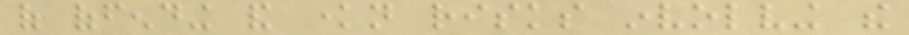of offending and known risks involving the
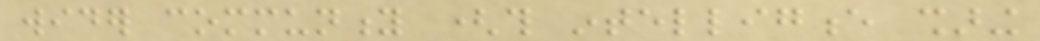wider community (this intelligence sharing
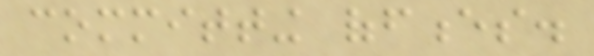committing offences.
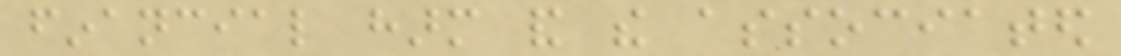financial harm and the associated
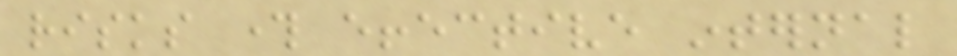risks through effective internal
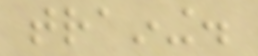training.
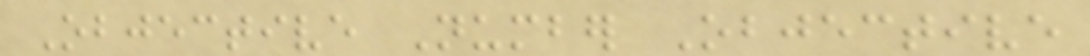Objective Number Objective
